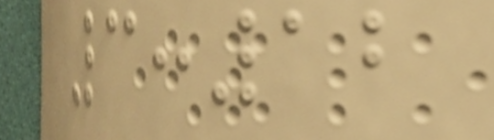3:12
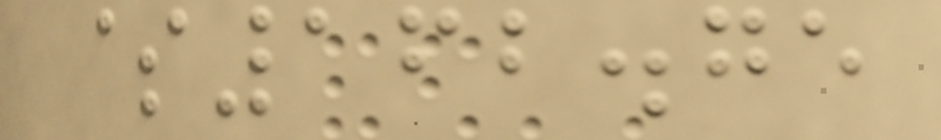$162.75
